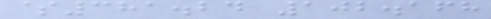$381.24 102.168
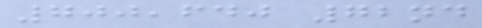700,640 72nd
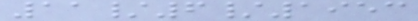11/6/1953
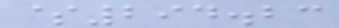$294.23
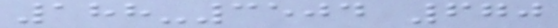188-3504 670
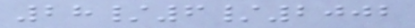28/6/2002
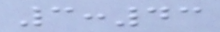3:43
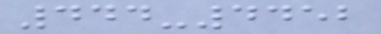444-4452
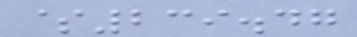$239.47
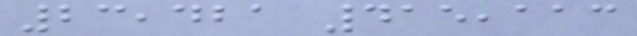23,421 415,113
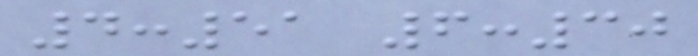4:51 6:30
